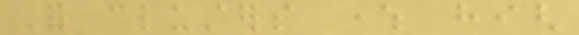For clusters where high
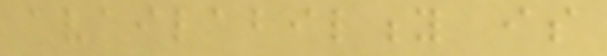availability is
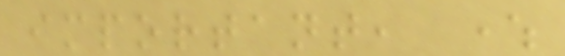important, where
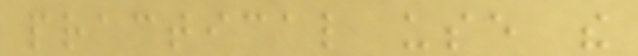practical use the
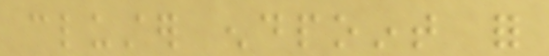cluster endpoint for
